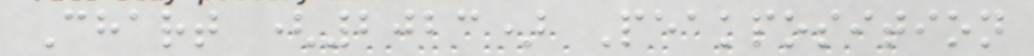Chart (2023) Peakposition
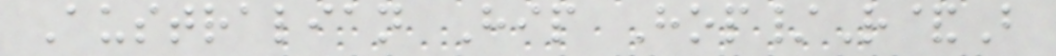Australian Hip Hop/R&B
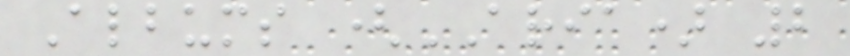Albums (ARIA) 2
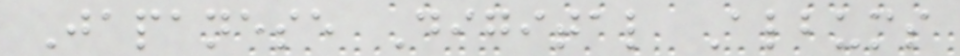Japanese Digital Albums
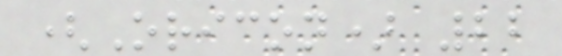(Oricon) 22
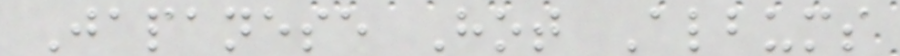Japanese Hot Albums
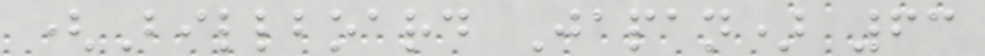(Billboard Japan) 63
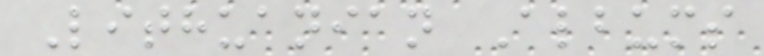Lithuanian Albums
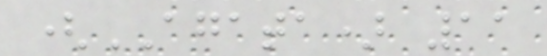(AGATA) 11
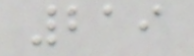219
